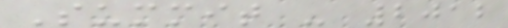Summit - 2012
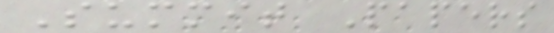Summit Papers
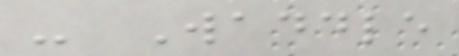- Waddle
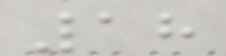18
